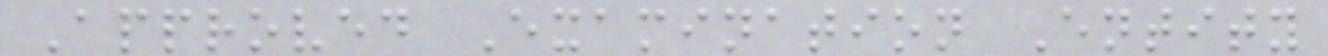Approved Examination Entity
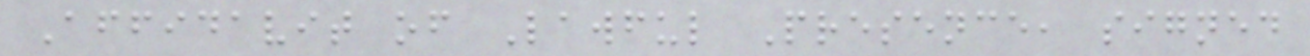Affidavit of Lawful Presence, signed
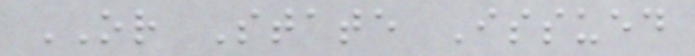OR State Issued
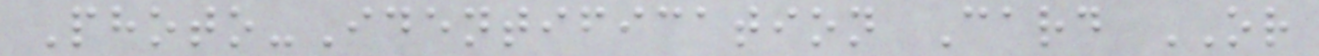Photo-Identification Card OR
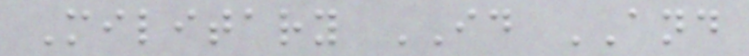Military ID AND
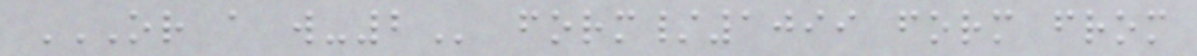OR A W-2 form/1099 form from
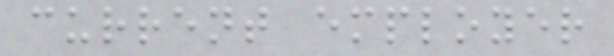current employer
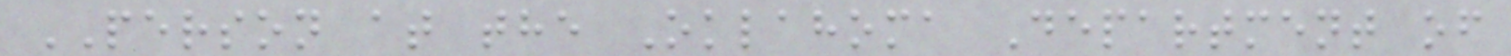PERSON at the Oklahoma Department of
